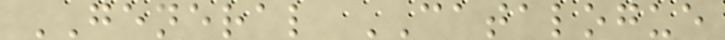GENERAL CATALOGUE
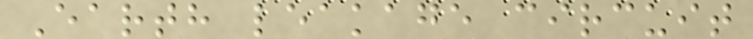Earth leakage circuit
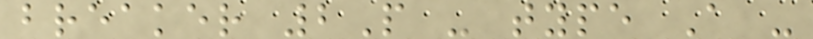breaker 2P - type A -
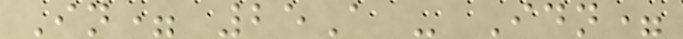In= 25A - Idn=
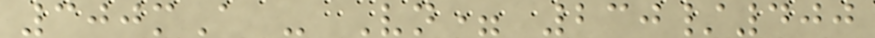300mA - Vn= 230/400
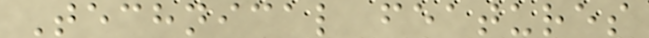Technical features
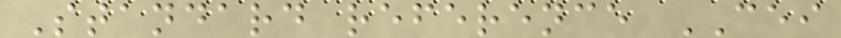Standard reference CEI
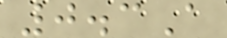0.3A
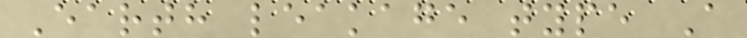Earth leakage type A
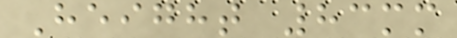Height 83mm
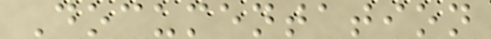Documentation
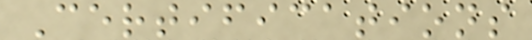Certifications
